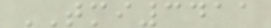TMI3411
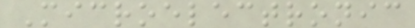Microelectronic
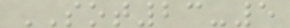SOT23-5
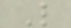L
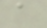a
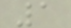1
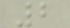2
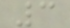3
